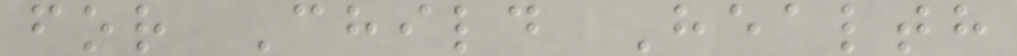for Child Health
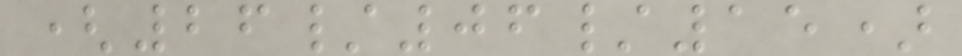(26/06/15)
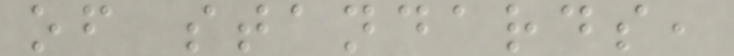of standards,
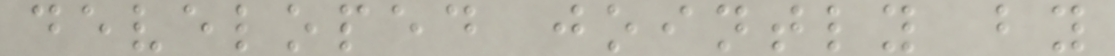developed jointly by
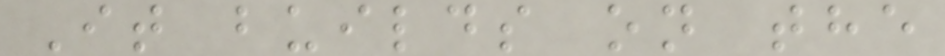It builds on the
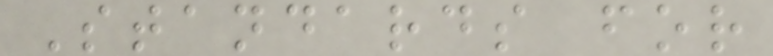Standards for
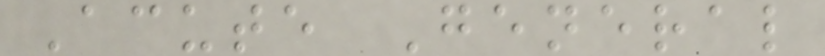Acute General
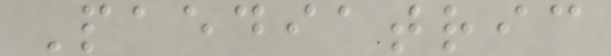Paediatric
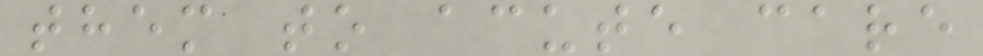them to acute care
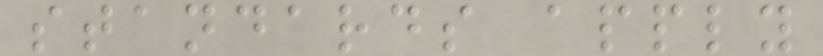standards apply
